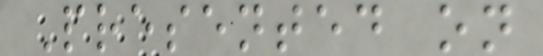Presented on
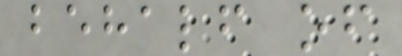behalf of
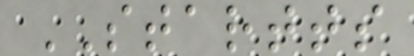STARTTS
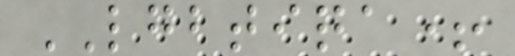LGBTIQA+
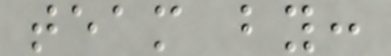team by:
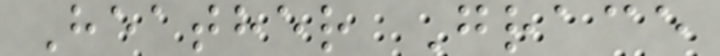Heather Grace
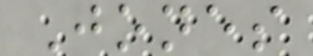Jones
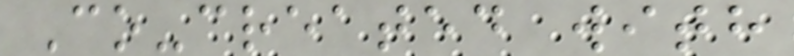Co-created with
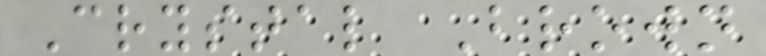Crystal Brown
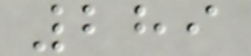289
